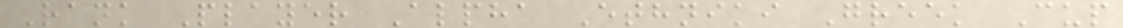Rank Player Alpha Ethniki Greek Cup
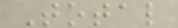Total
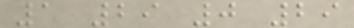1 29 0 29
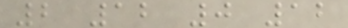2 12 0 12
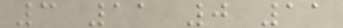3 11 0 11
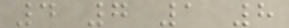4 7 1 8
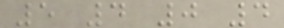5 4 0 4
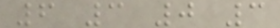6 3 0 3
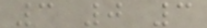3 0 3
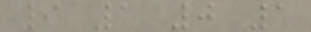9 1 0 1
